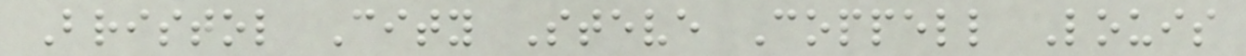Bristol City Steve Coppell Louis
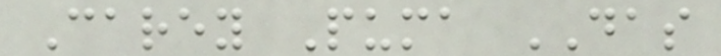Carey Puma DAS
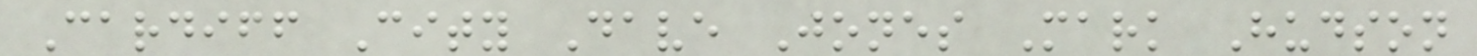Cardiff City Dave Jones Mark Hudson
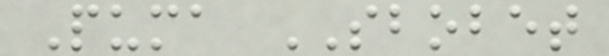Puma SBOBET
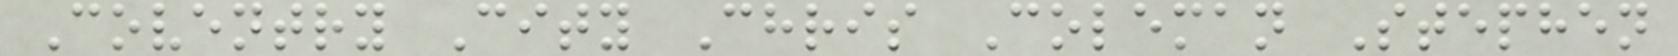Coventry City Chris Coleman Stephen
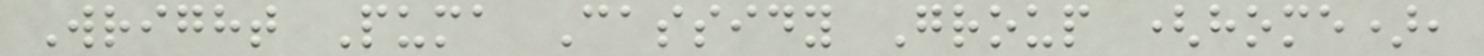Wright Puma Cassidy Group (home),
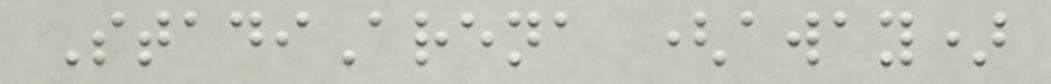StadiArena (away)
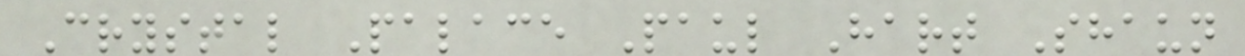Crystal Palace Paul Hart Shaun
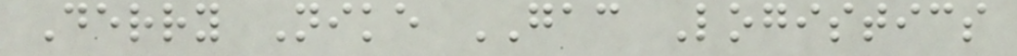Derry Nike GAC Logistics
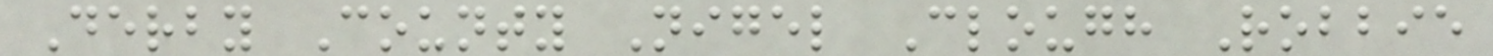Derby County Nigel Clough Robbie
